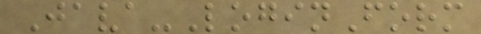Java-LoginForm
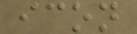icon
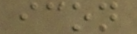icon
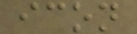icon
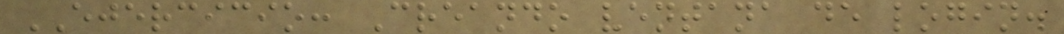EJERCICIO: Creando ventana de login.
